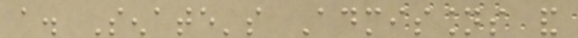a. Senate's Admissions and
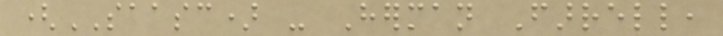(SAASC) - Herman Farrell,
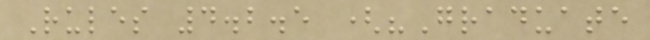Rules 4.2.5 ("Graduate
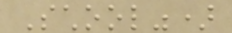School")
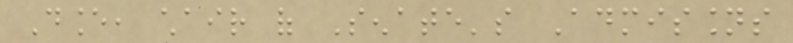Dance, chair of Senate's Admissions
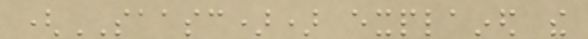(SAASC)) explained the
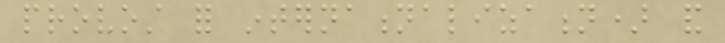provost for internationalization) and
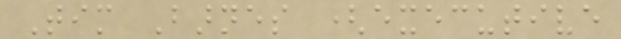Tim Barnes (executive
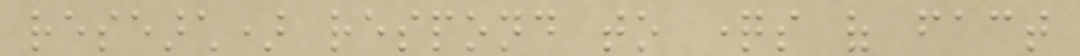research) respond to questions of fact
